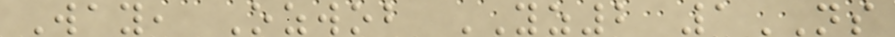Way, Ozwob YZ2 1NS
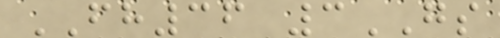FH36 3GS
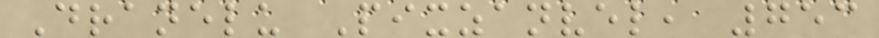Dranelu Pixzanvel, 753
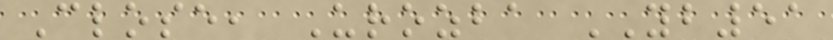Close, Urozba YB51
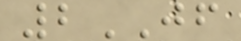2JF
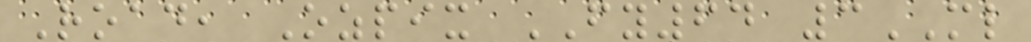Road, Ozpix FY64 3ML
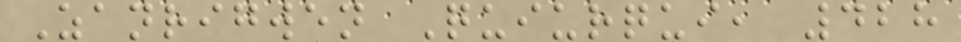Zanrigwen Quiurqui, 428
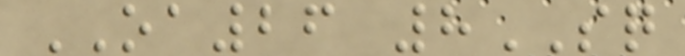OA26 8SQ
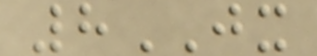8JX
